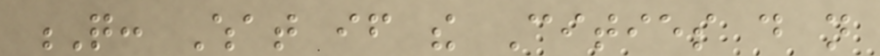Q: What if the Cities do not
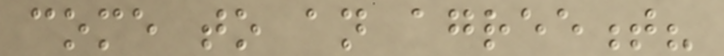come to an agreement?
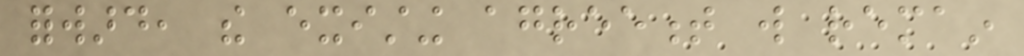forward, the existing agreement will remain
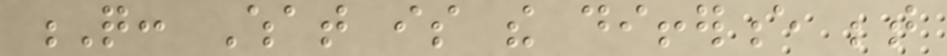Q: What is the difference between
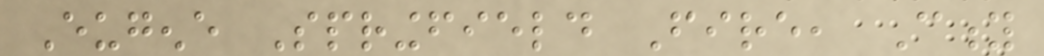Eugene Springfield Fire, City
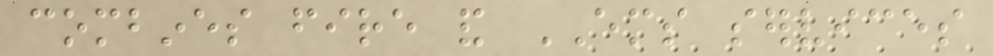combines fire and EMS services
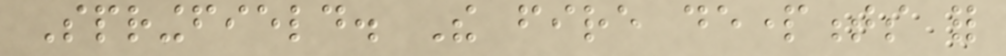Springfield. The fire departments for
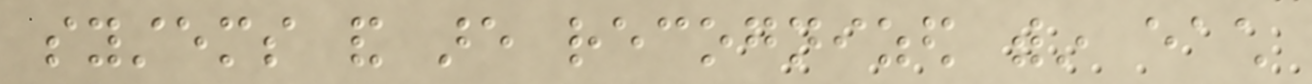systems and are recognized within each
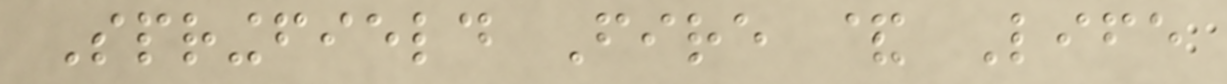Springfield Fire & Life
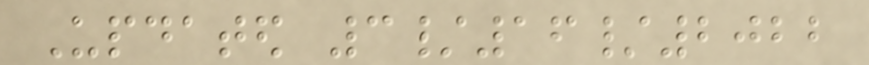Updated 3/16/2022
